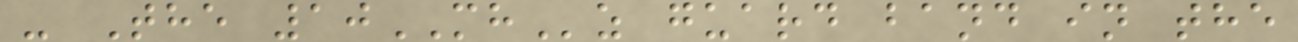- The 10MHz guard band in the
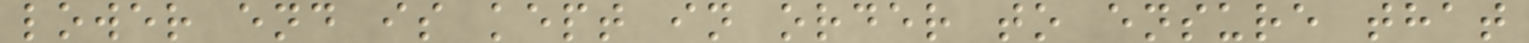lower end is kept in order to ensure that
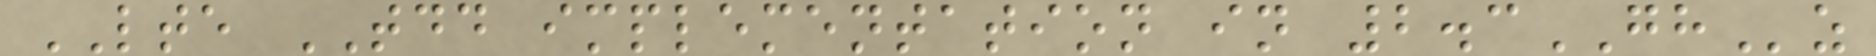LTE TDD implementation in 2.3GHz
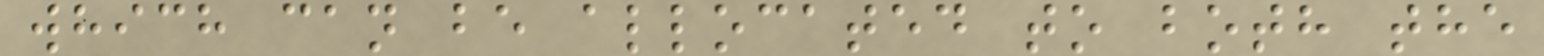which can be allocated to both the
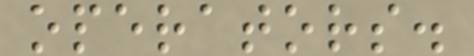operators.
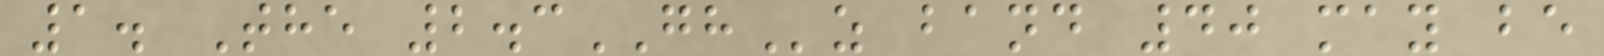1. The 2.3GHz band 40 may be
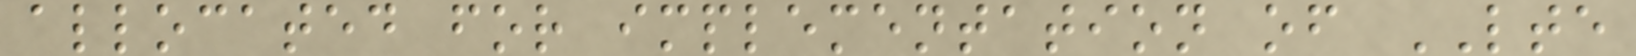allocated for implementation of LTE
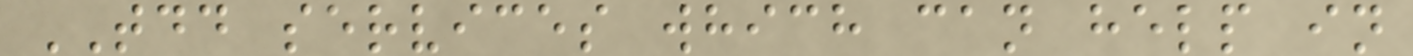TDD services which can help in
